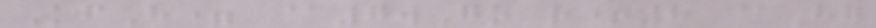KfH= @7wGo r+8 @Hg
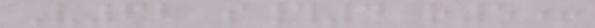V62 s#4 r5+
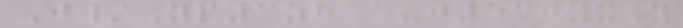J/Yp3zh a-j530xxY
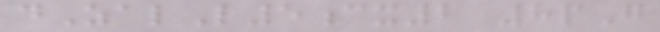dZalL5cx2 8pG
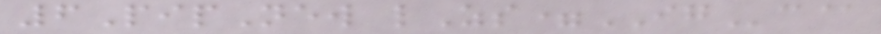6PipNew lZs=IGc@
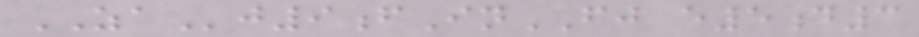ZAj9fInFJ e5d3
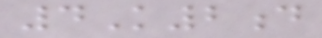4K2d
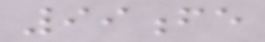99fe
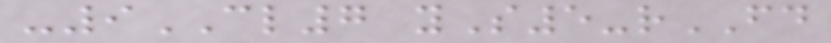-9CL7 yS5-rFD
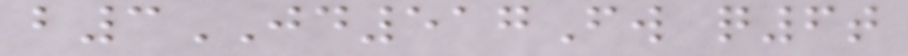b3JD517Fw q6t
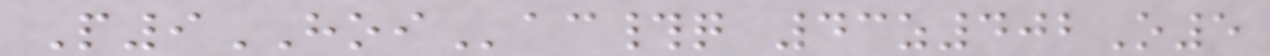P9HOIac#q 43z402O5
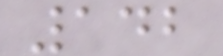142
